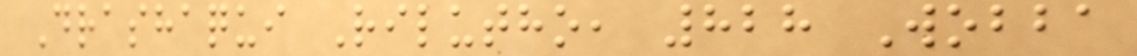Drashaqui Rilutho, 828 Wobba
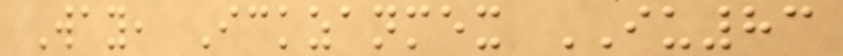Way, Ickzanmex IU83
